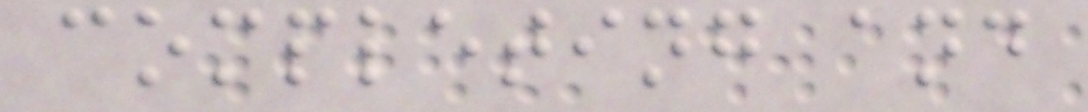completing and
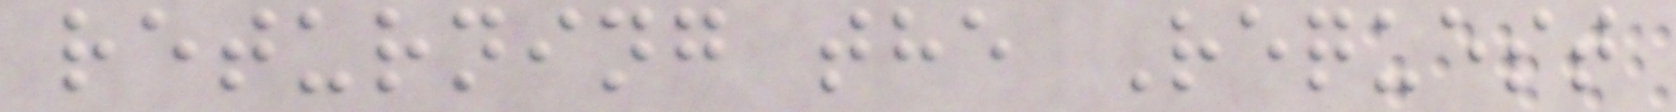returning the Request
